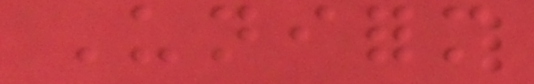Uniform
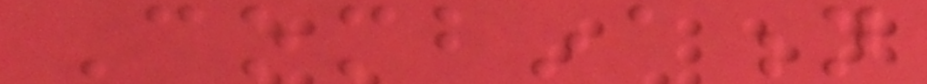Combination
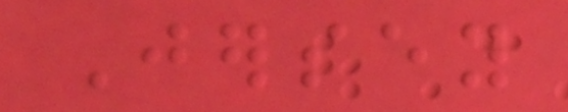Jersey
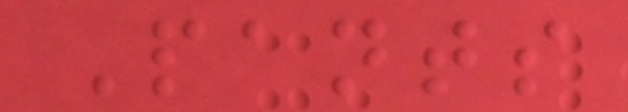Pants
